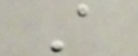A
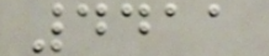4411
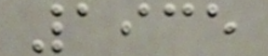1935
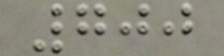700
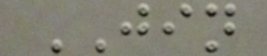JIN
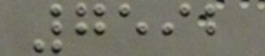7592
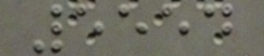5554
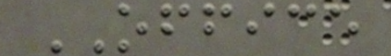OFFICE
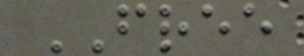FREE
